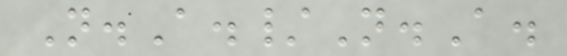N.A./N.A.
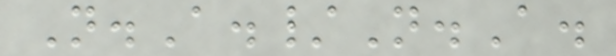N.A./N.A.
